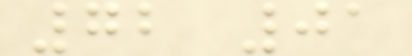72 01
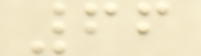66
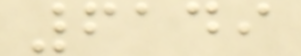6149
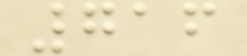716
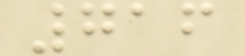716
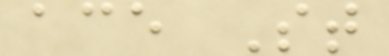ace St
